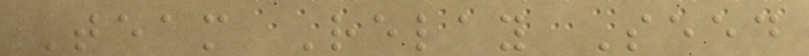Team Relay Seed
